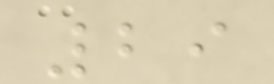29
